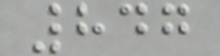847
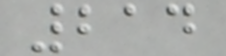214
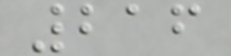216
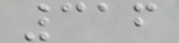316
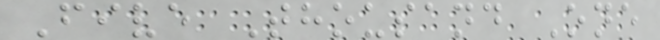Five Thousand One
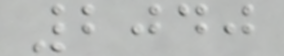2040
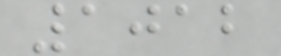1012
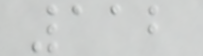112
